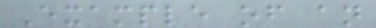Example of an
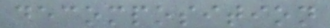decomposition
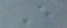E
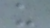u
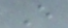E
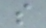s
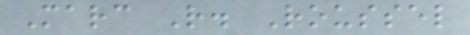Marc R. Roussel
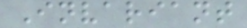Invariant
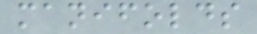manifolds
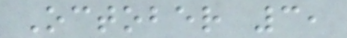October 3,
